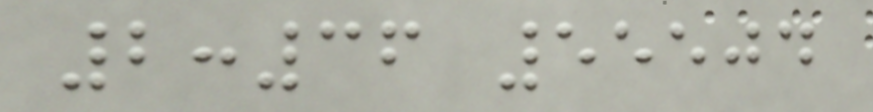2:36 55504
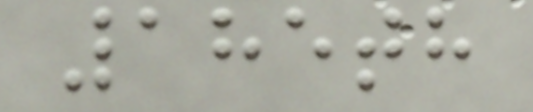185th
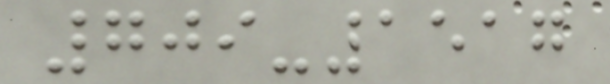709-1517
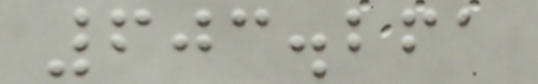603.261
